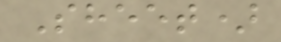Sheet)
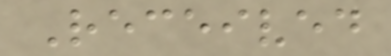Received
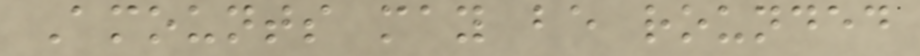Amounts may be rounded
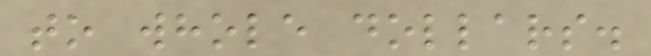to whole dollars.
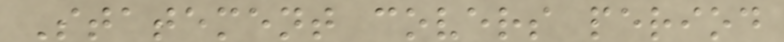Statement covers period
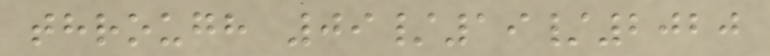through 09/19/2020
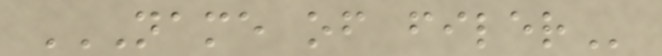NAME OF FILER
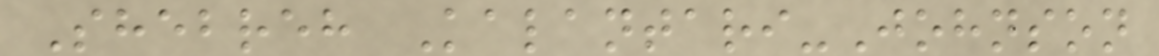Shebreh Kalantari-Johnson
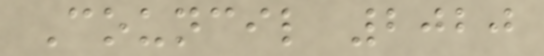Council 2020
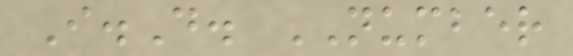I.D. NUMBER
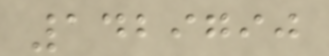1429790
